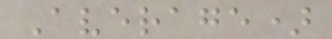Average)
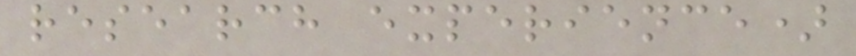research experience)
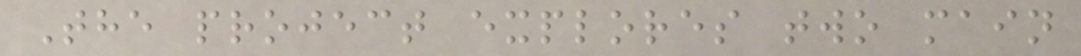The project explores two main
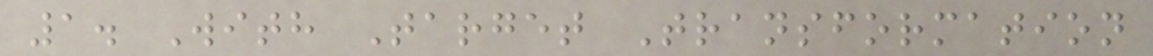1. With Target Transformation
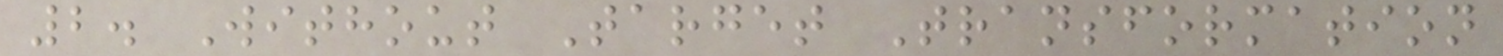2. Without Target Transformation
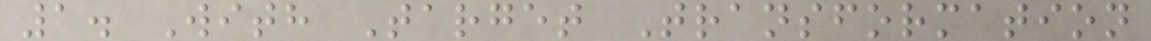1. With Target Transformation
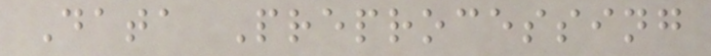Data Preprocessing
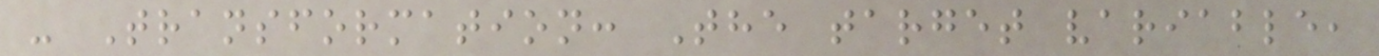- Transformation: The target variable,
